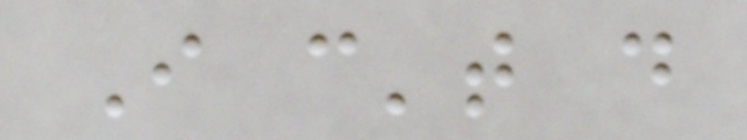I can't do
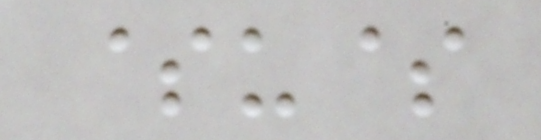$u$
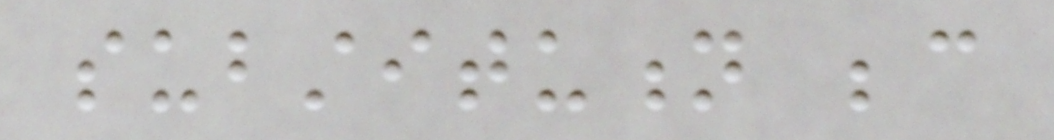substitution because
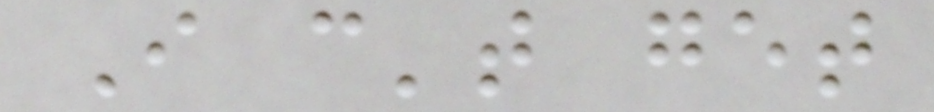I can't get
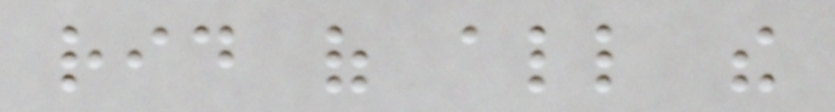rid of all the
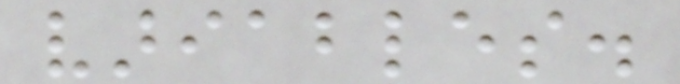variables.
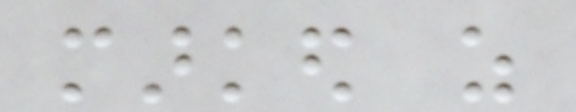marked as
